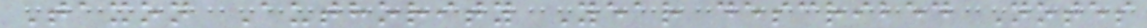Taxon Authority Year described Notes
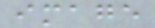image
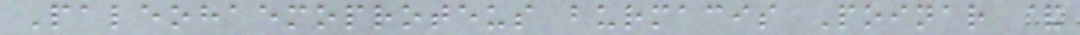Paleohaemoproteus burmacis Poinar &
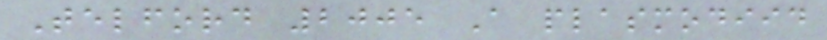Telford 2005 A plasmodiid
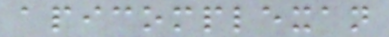apicomplexan
